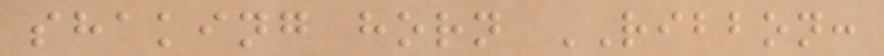shaking horn RIBBON:
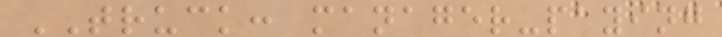TRUCK: manager-paying
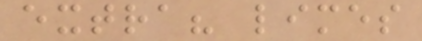extra? limes
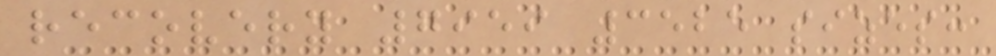recovery 7959 3525 sizes:
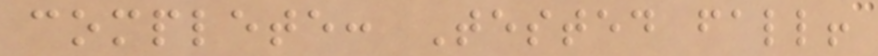complete: Tested fall!
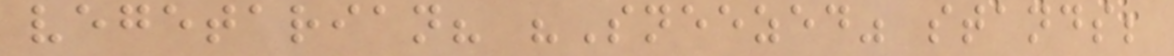vegetarian? "Sneezed" stands;
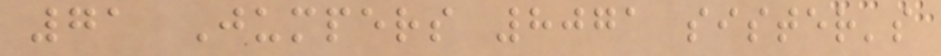71 Jumpers 8071 sister's
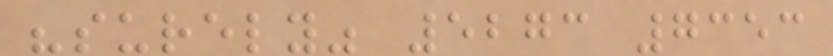"surely" 5273 7353
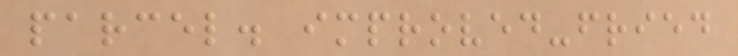parcel. improved-fried
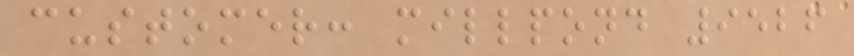customer: millpond 9526
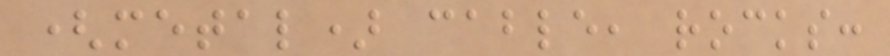(metal) cable, rocks:
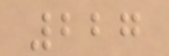227
